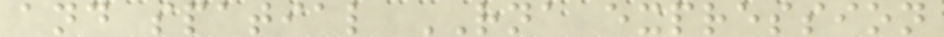and spatial RNA expression
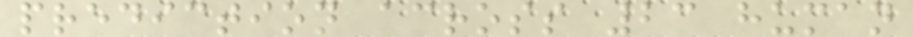prediction across 23 human
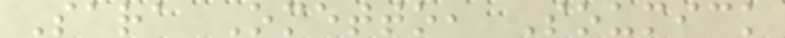Sara Ometto, Soumick
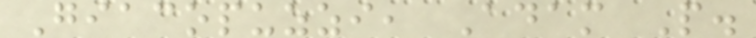Giacopuzzi, Adam P.
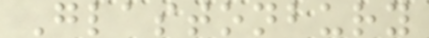Glastonbury
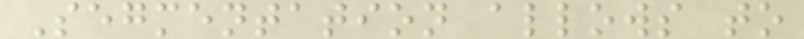Segmentation allows to
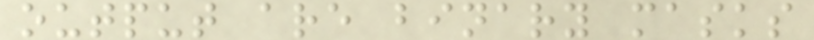output are binary masks
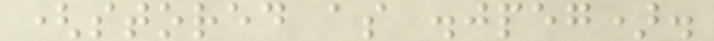(stored as .jpeg).
